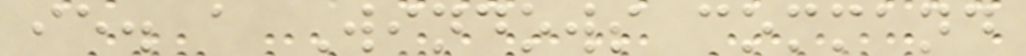ie. a Windows command
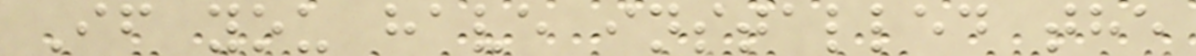If you have installed the
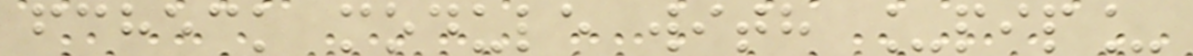fcheck module with _pip_
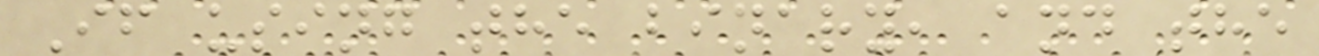If using the binary, and the
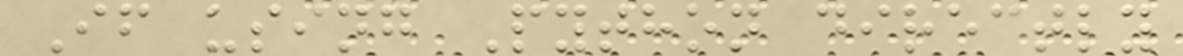If using Python directly
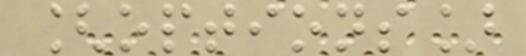[options]
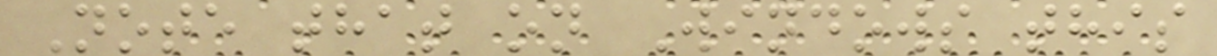Note that on Windows this
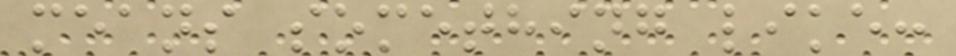means something like:
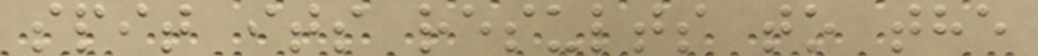spit its results to the
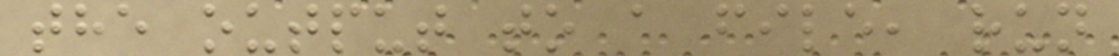the output to a file, run
